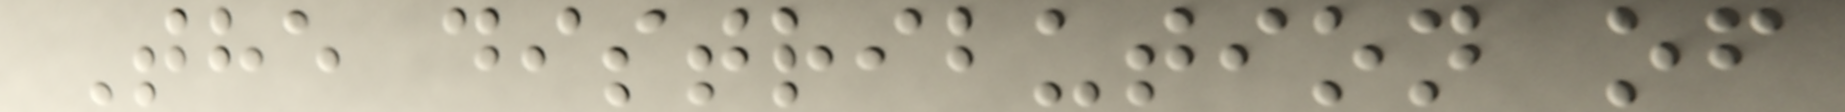The distribution of
